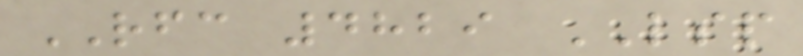RFC 4829 LSP
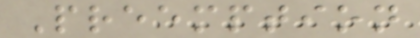Preemption
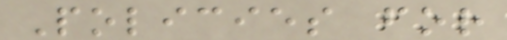Policies for
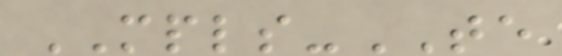MPLS-TE
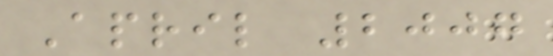April 2007
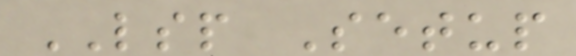LSP Setup
